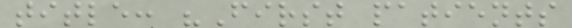title: "First patients
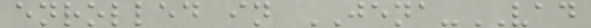enrolled in JENA-VAD
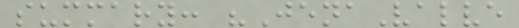summary: "JenaValve
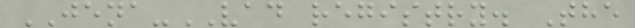JENA-VAD registry. The
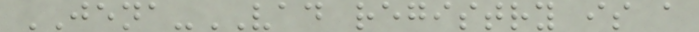JENA-VAD registry is a
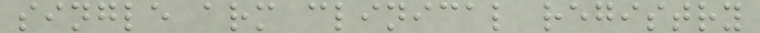single arm clinical registry
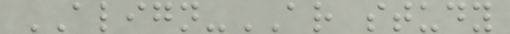ALIGN-AR study
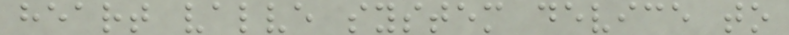heart valve system device to
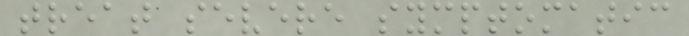treat severe symptomatic
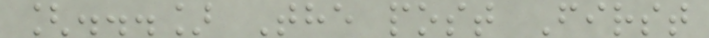[...] The post First
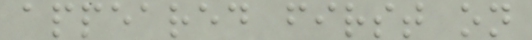appeared first on
